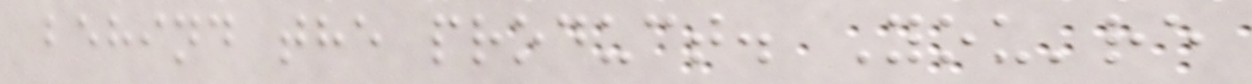behind the product. You're
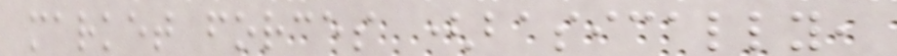market forces (basically,
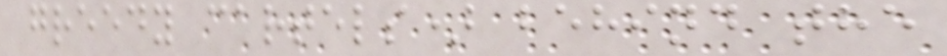greedy cartels) behind the
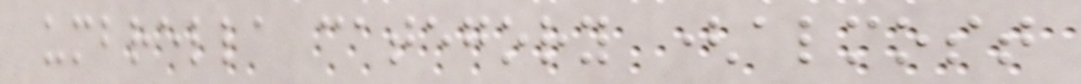umbrella category (almost
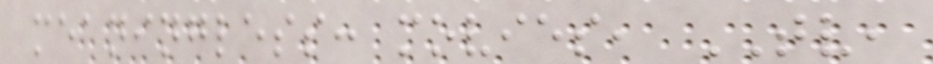meaningless: movies, TV,
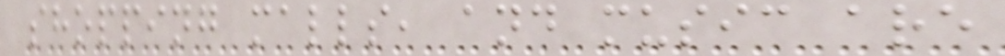shopping malls, and music are
